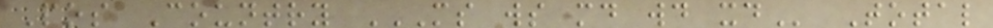Pos Country MS WS MD WD XD Total
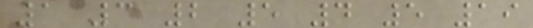1 3 2 5 4 5 19
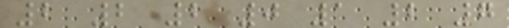2 2 2 0 1 2 7
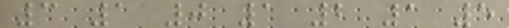3 1 0 1 2 1 5
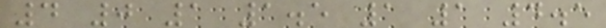4 0 1 1.5 1 1 4.5
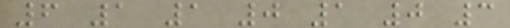6 1 1 0 1 0 3
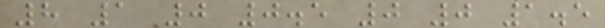8 1 0 0.5 0 0 1.5
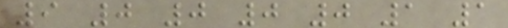9 0 0 0 0 1 1
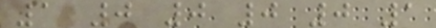1 0 0 0 0 1
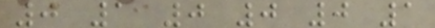0 1 0 0 0 1
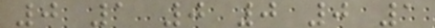0 1 0 0 0 1
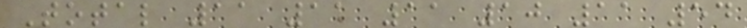Total 11 11 11 10 11 54
